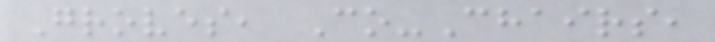Groves, Co-Chairs,
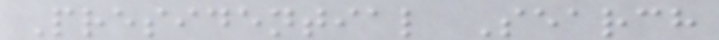Presidential Search
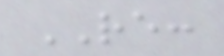RE:
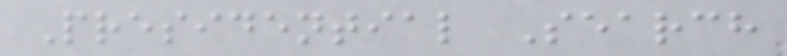Presidential Search
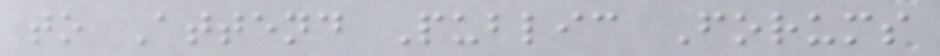to Attend Public Forums
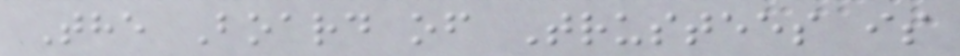The Board of Trustees is
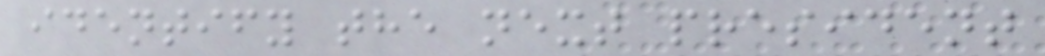identify the next president
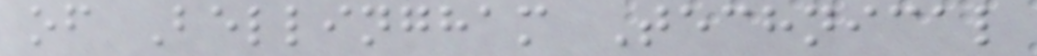of Bellingham Technical
